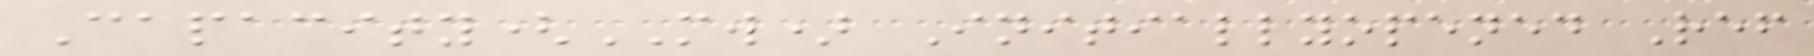Capacity(MW) Initiallyopened Ref
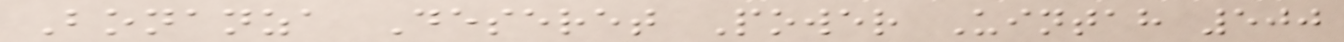Bonanza Deseret Power Uintah 500
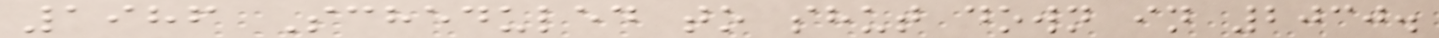1986 Scheduled to shut down in 2030.
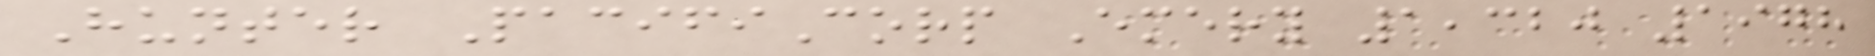Hunter PacifiCorp Emery 1,320 1978
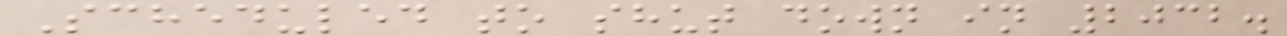Scheduled to shut down in 2032.
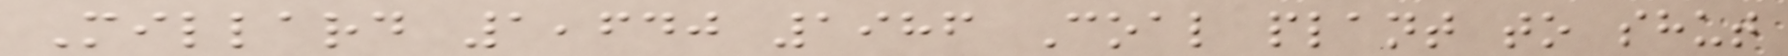Millard 1,640 1986 Coal plant to shut
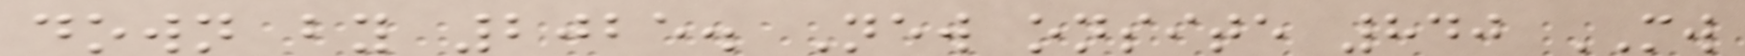down by 2025. New onsite 840 MW
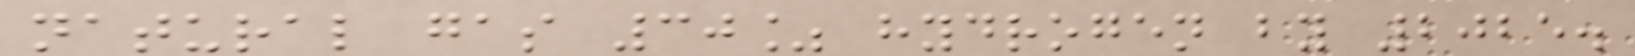natural gas 30% hydrogen by 2025.
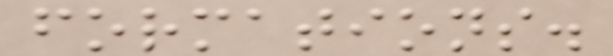formations.
